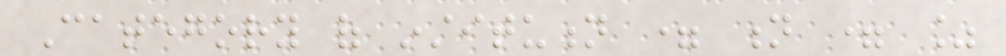Category of institution = n = %
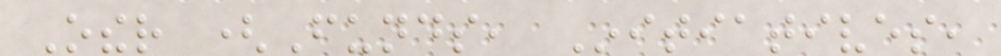Other (Funds, Initiatives,
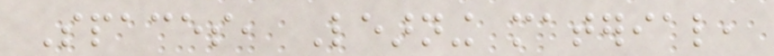Spaces, Learning material,
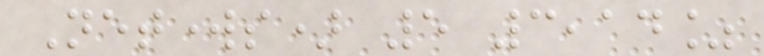Networks) 5 3,14%
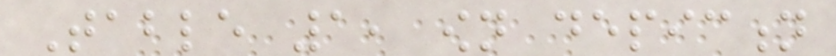Table 1, own depiction
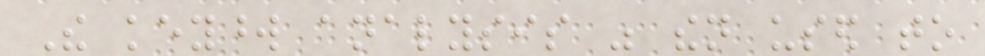The keyword analysis was then used to
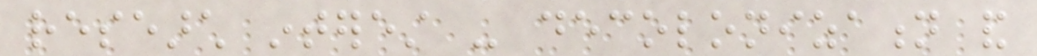research interest - decolonization and
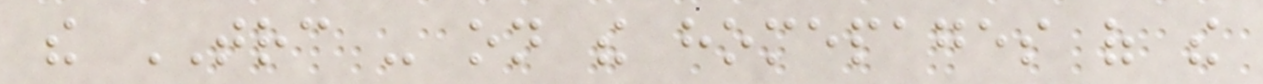the TRC - on the homepages of the
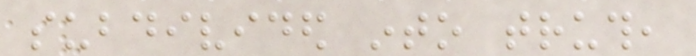subdivided into truth,
